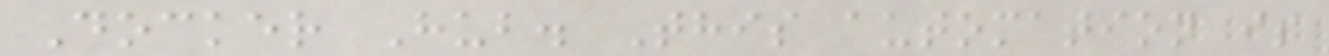Docker Hub. This automation is
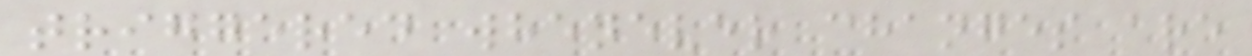triggered whenever changes are
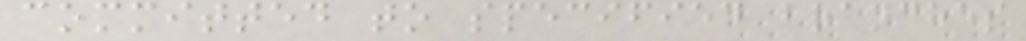committed to specified branches
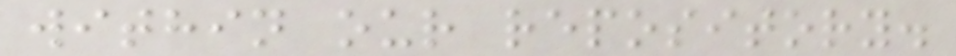within our repository.
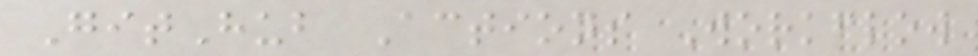GitHub Actions Workflow
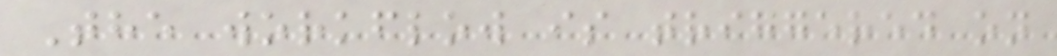The workflow is triggered on
